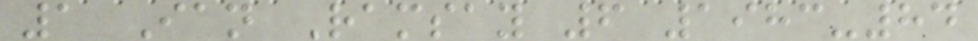1 Ian Ramsay 6 1983-84
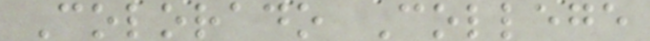Colorado College
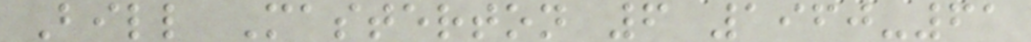Bill Masterton 6 1960-61
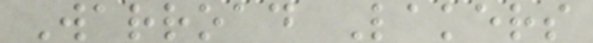Warroad Lakers
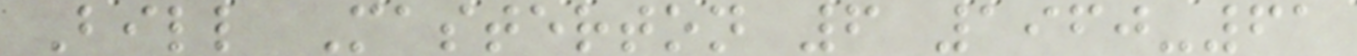Bill Masterton 6 1960-61
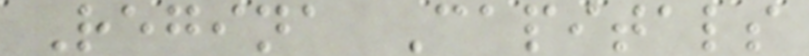Regina Capitals
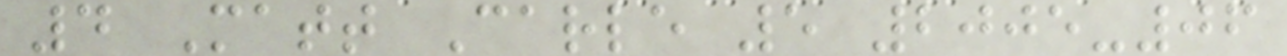4 Matt Carle 5 2005-06
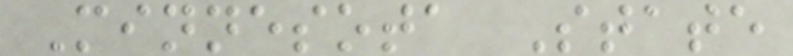Minnesota State
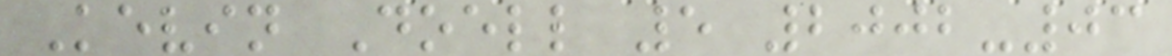Kevin Doell 5 2002-03
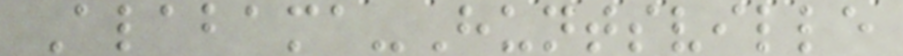Alabama-Huntsville
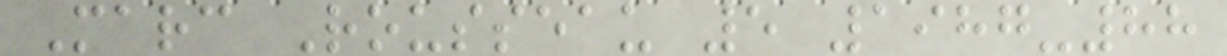Marc Rousseau 5 1987-88
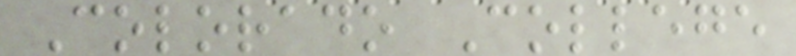Colorado College
